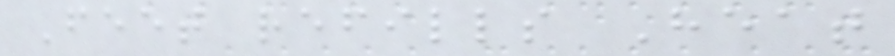Feet refills Heat
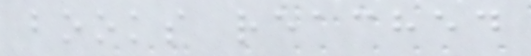books reached
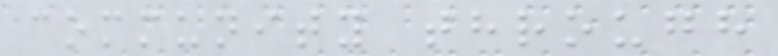community through
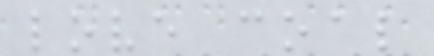love coal
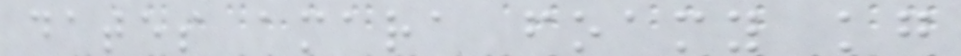dates amara foamy kg
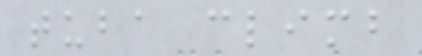tuba climb
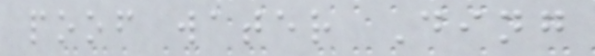poof water Ding
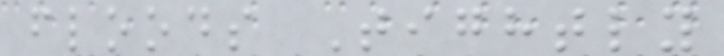floods Tightly
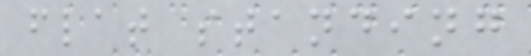flat standing
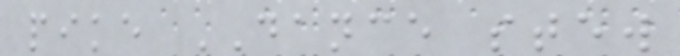pike DANCE stew
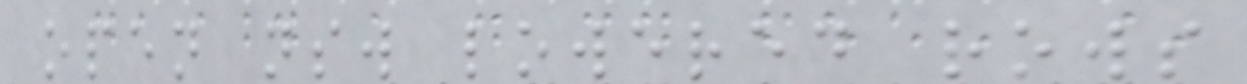open nsw lowered rows
